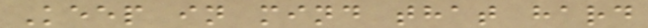Keep in mind that hard
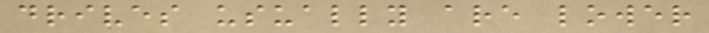drives usually are lower
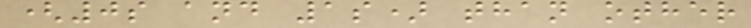(0s and 1s) than other
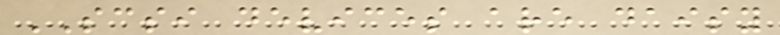SCSI devices are daisy
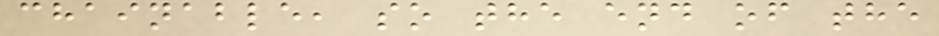chainable, so the end of the
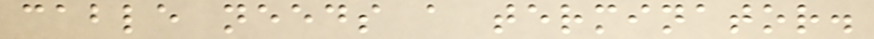cable needs a terminator.
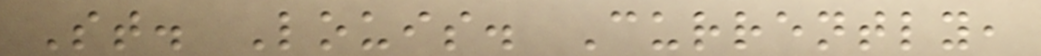St. Louis. Currently,
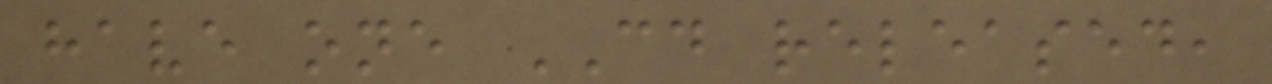have one CD released,
